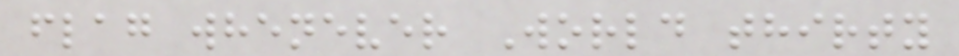flag whenever World thirty
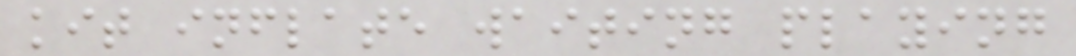kit inflate waiting playing
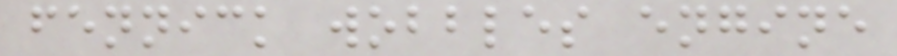fennick wobbles engine
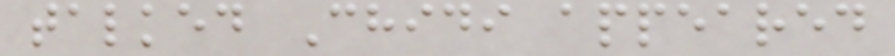talked Chidi appeared
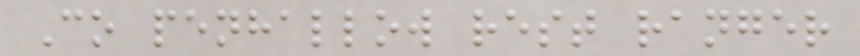Co penhallow rest ranger
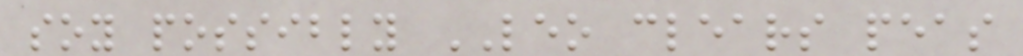soy possibly LEO clears peas
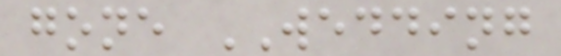gone WEDDING
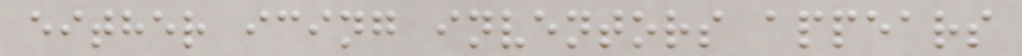either icing inventors appears
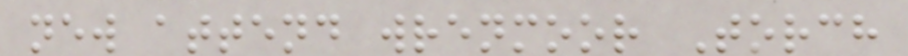new attend wrenmoor Torch
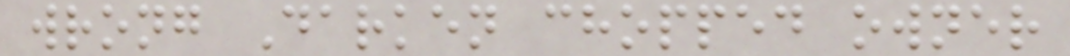wrong Darken chopped owner
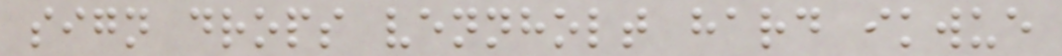sign drops vennholt hard ikwue
